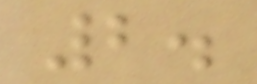2.
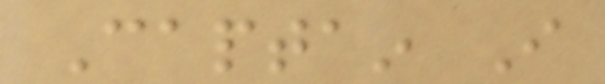Captain I
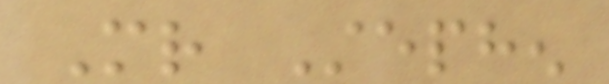Mr Stephen
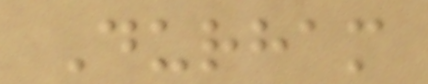Durham
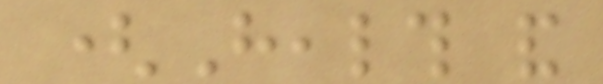(Health and
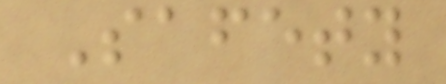Safety
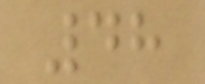48
